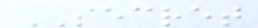SECRET
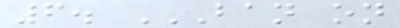6. BAN ON
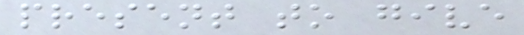present to give
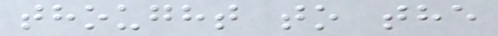thought to the
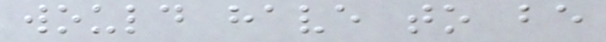would have to be
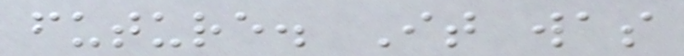future. It was
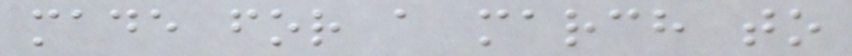made for a march to
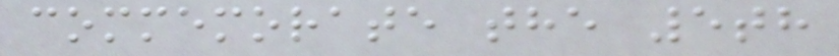commemorate the 5th
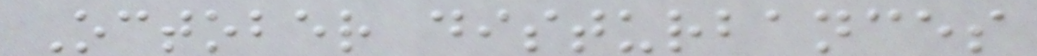October disturbances
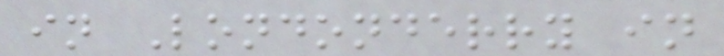in Londonderry in
